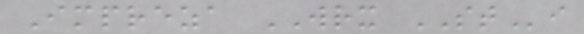Impreza WRX STi
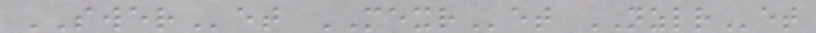SWERet MEXRet NZLRet
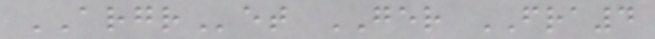ARGRet GER FRA4
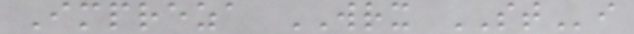Impreza WRX STi
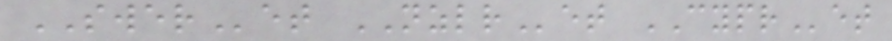SWERet NZLRet CYPRet
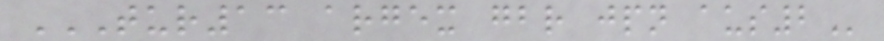TUR13 ARGEX GBR JPN AUS2
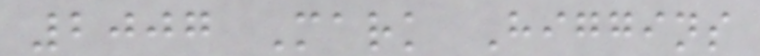2007 Mark Higgins
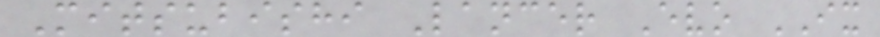Mitsubishi Lancer Evo IX
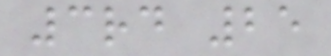3rd 25
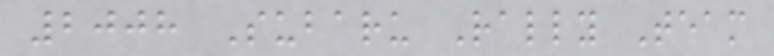2008 Subaru Rally Team
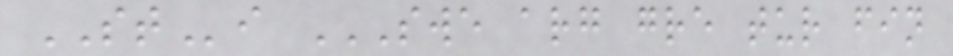STi SWE ARG GRE TUR FIN
